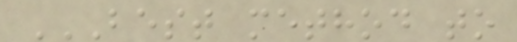BEST METHOD TO
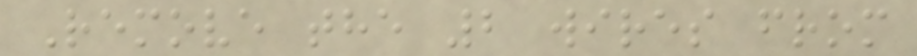Remove the 2 wires from
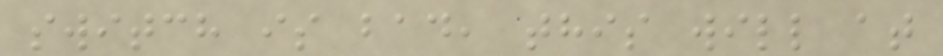switch is bad, this will at
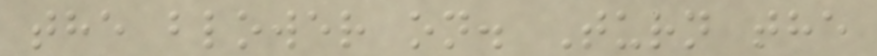the blower on. Turn the
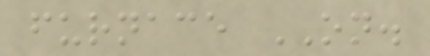furnace ON.
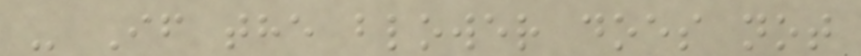- If the blower does not
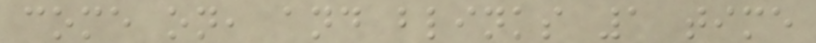come on, and blinks 1 time
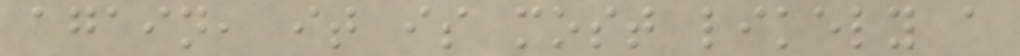again, it is most likely a
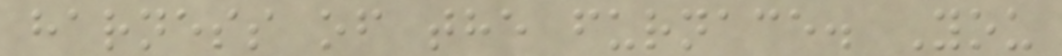harness of the furnace. You
